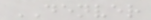DENVER
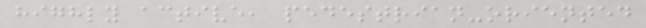highly active, pedestrian-oriented
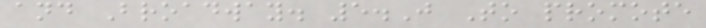and Broadway. 5.J To promote
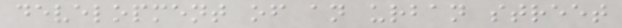development of an urban street
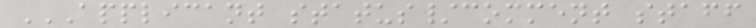APPLICANT STATUS/COMMENT STAFF
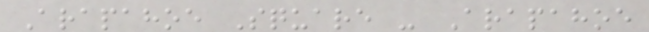Arapahoe Square - Arapahoe
